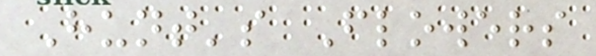Hunt's Flowers
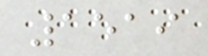1519
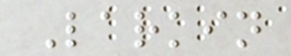Larkin
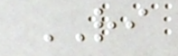RI
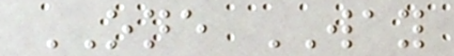ONE WAY
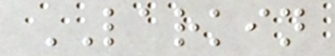LARKIN
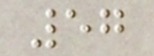57
